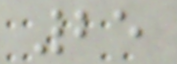25
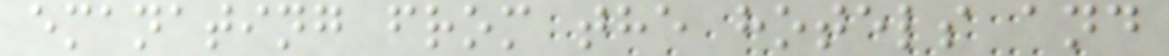emanating from the hotels and
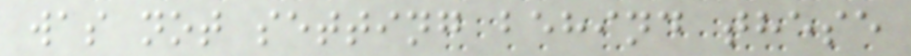was not setting behind these
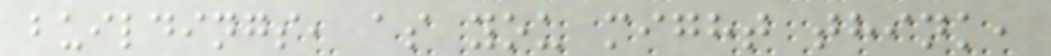buildings, as you might think,
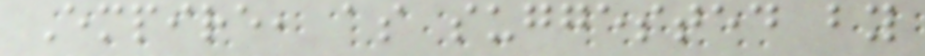Empire, as suggested by
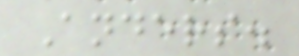Anders.
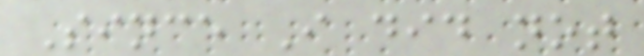Since I did not
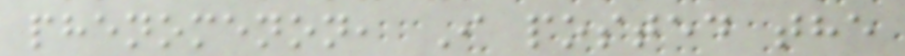phenomenon, I posted the
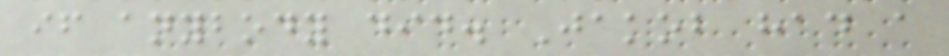if anybody did. Jakob had a
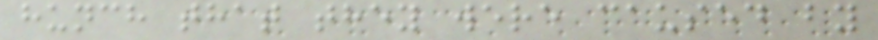hunch that they were caused by
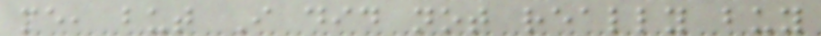me, but I did not really buy
